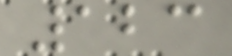123
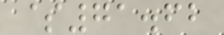$71.62
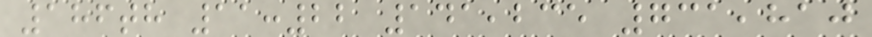186th 11:22 141,235 731,810
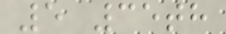5 35th
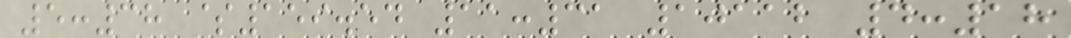5:38 $159.54 11:31 10112 4:18
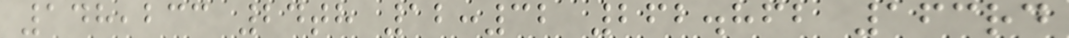148,233 24th 12:32 262.862 163rd
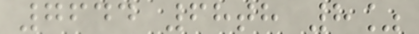7644 68th 8%
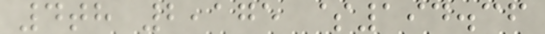4th 2,175 $194.36
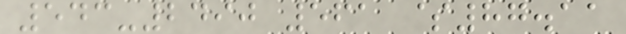543-2490 561 $87.11
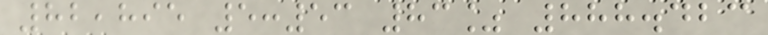82,895 5:53 83% 888.423
